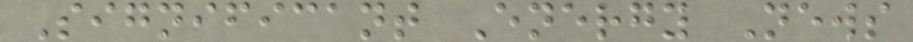Significant Energy News
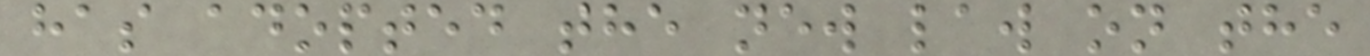has adopted the new law on the
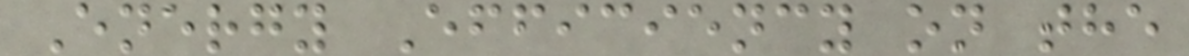Energy Efficiency on the
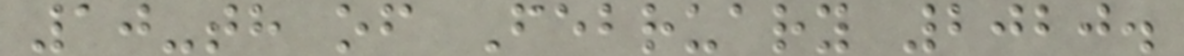10-th of February 2020.
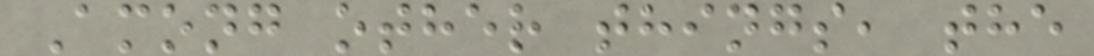Among other things, the
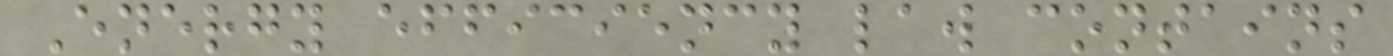Energy efficiency law contains
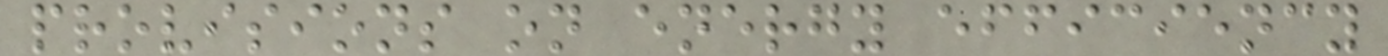provisions on energy efficiency
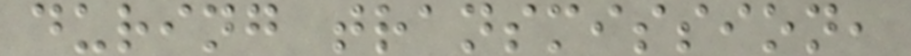during transmission,
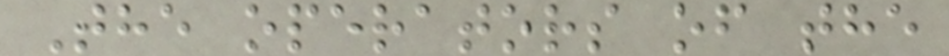The operators of the
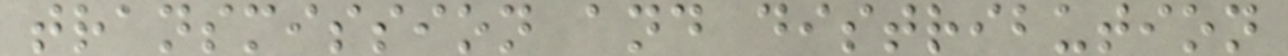transmission and distribution
